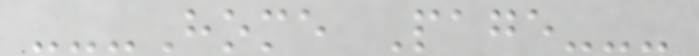---Home Page---
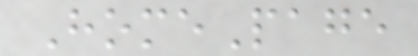HomePage
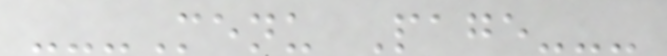---Menu Page---
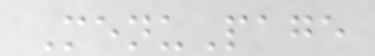MenuPage
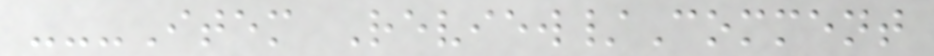---Item Review/Comment
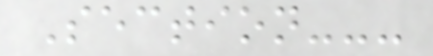Section---
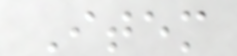Item
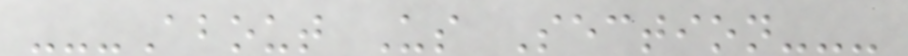---About Us Section---
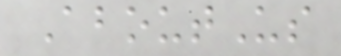AboutUs
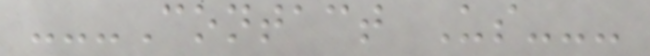---Contact Us---
